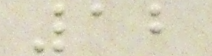12
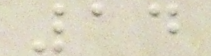14
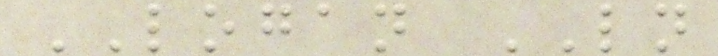LOGAN LN
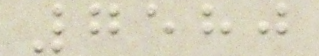7580
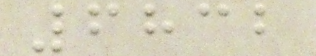6832
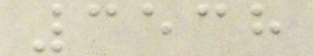3538
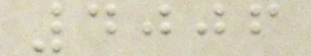4006
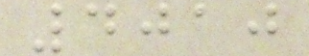4010
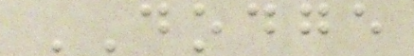DODGE
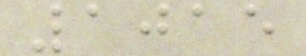1015
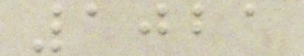1021
